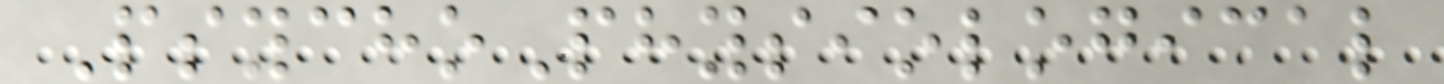PsychoPhysiological
